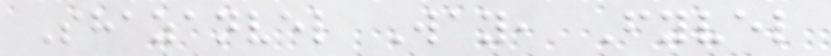Shazanvel Way, Fyvel
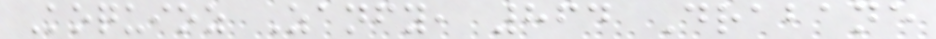Koquioz Zanfy, 864 Drabane
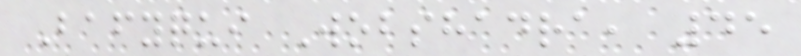Bafyqui Wobshadra, 45
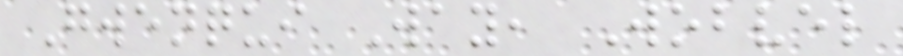Gwenqui Way, Wobvel
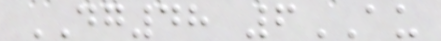DG48 6AU
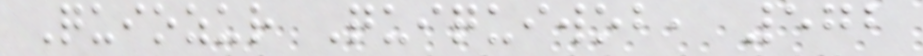Quiozur Quiquiwob, 572
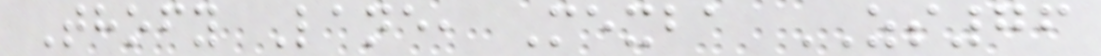Thofy Lane, Mexba ZS76
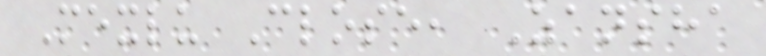Mexlu Close, Zansha
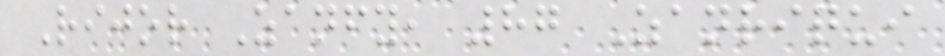Rijor Zanfy, 87 Zanriqui
